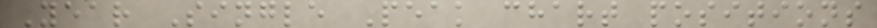Year Single Peak chart positions
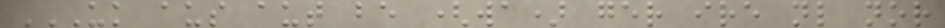UK AUS AUT BE (WA) GER IRE NL NOR
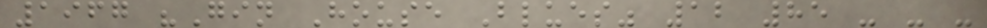1967 "Gin House Blues" 12 85 - - -
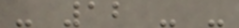- 12 - -
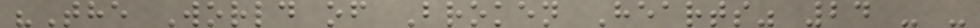"The World of Broken Hearts" 24 - -
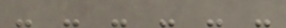- - - - - -
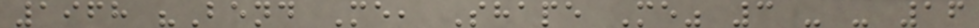1968 "Bend Me, Shape Me" 3 - - 16
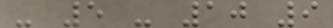- 5 - 10 9
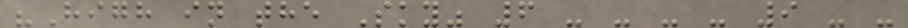"High in the Sky" 6 - - - - 9 - -
